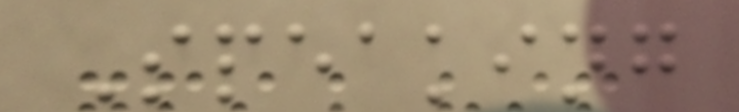Speaking
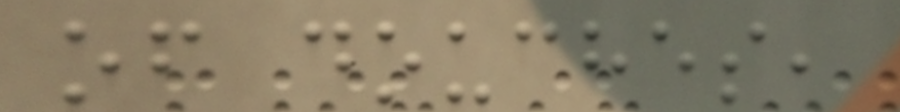of douches,
